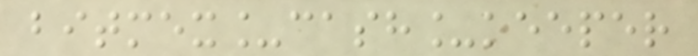bitmex_cash_keeper
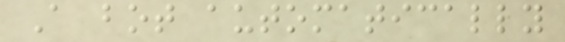A bot automatically
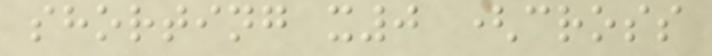shorting x0 (cross
